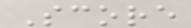Score
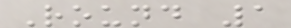Round 1
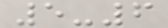5-6
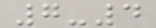7-4
